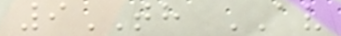9TH AV
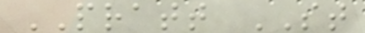PRATT ST
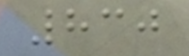830
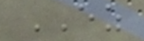EZ
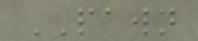PAWN
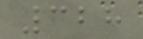328
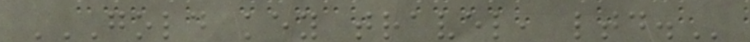GOLD KEY TRAVEL, LTD.
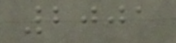2001
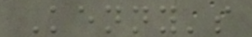Kenny's
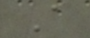A
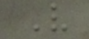V
